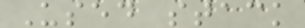Used stack
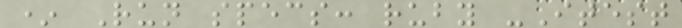* Run specs: ruby -Itest
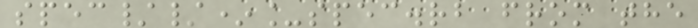spec//*_spec.rb from the
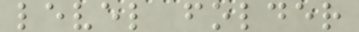level folder
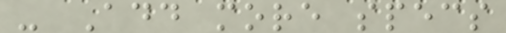- Add more specs
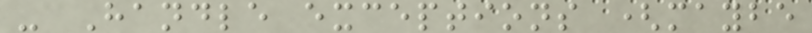- Handle exceptions (maybe
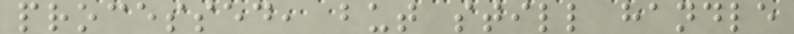processed, but still handle
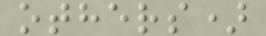others)
